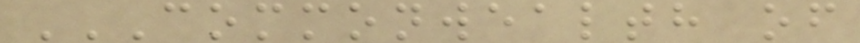COMMONWEALTH OF
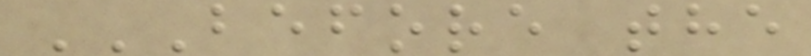BEFORE THE
